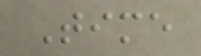Time
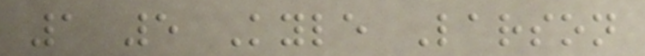1 5 Kyle Larson
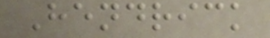Hendrick
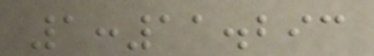1:11.293
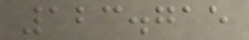123.715
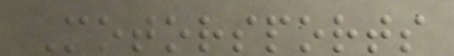Motorsports
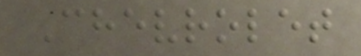Chevrolet
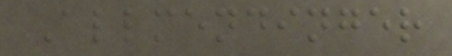Allmendinger
